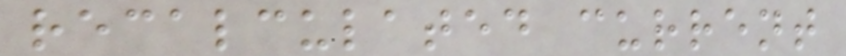recalculated current
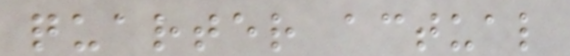quarter actual
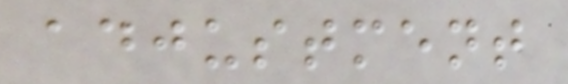adjustment
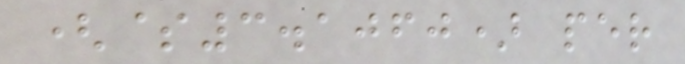($3.1060) per
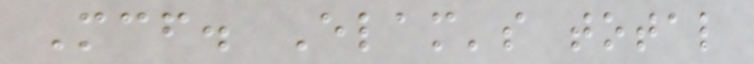Mcf. Elam's total
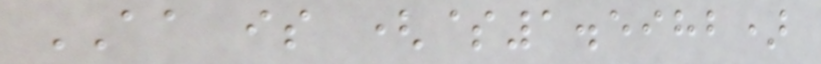AA is ($1.5982)
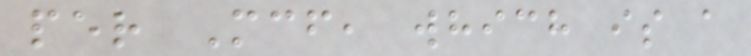per Mcf, which is a
